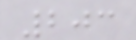203
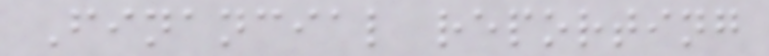Financial reporting
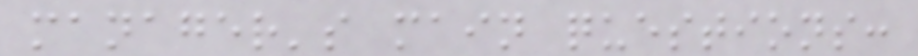manager's main questions:
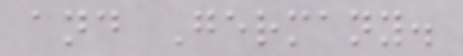and Germany.
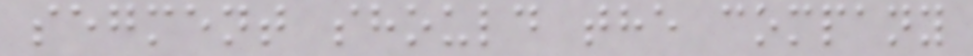segment should the company
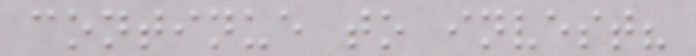continue to invest?
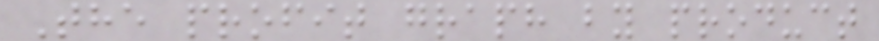The profit graph by product
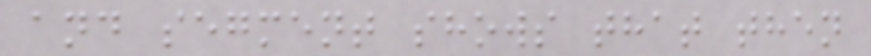and segment shows that then
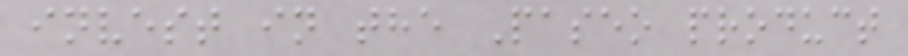invest in the Paseo product
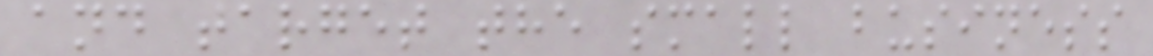and target the small business
